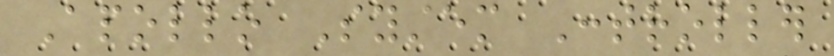Apollo System Controller
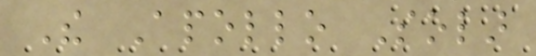The Apollo Solar
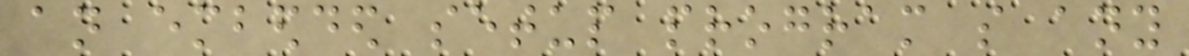an embedded setup program so any
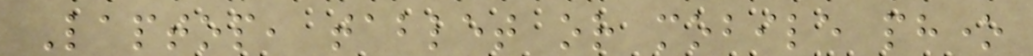Laptop, tablet or mobile phone
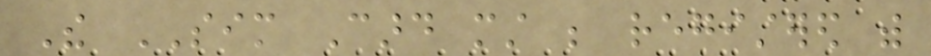The SIM Card must be registered with
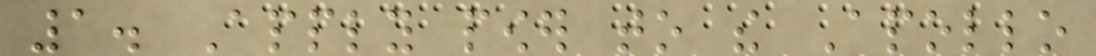1. Apply power to the Apollo
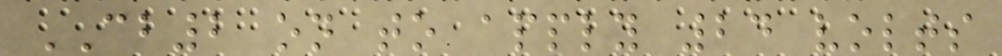CB2 on to apply 24 volts
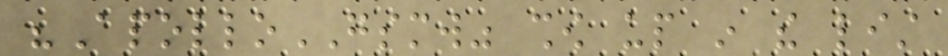"ApolloGSMW" show up in the list
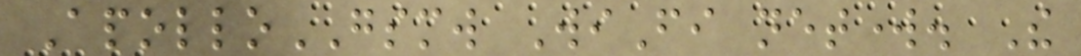ApolloGSMW WiFi network. The
